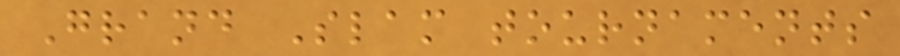Grand Slam tournaments
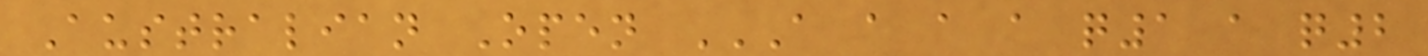Australian Open A A A A Q1 A Q2
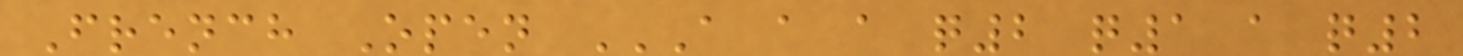French Open A A A Q2 Q1 A Q2
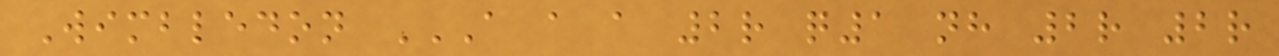Wimbledon A A A 2R Q1 NH 2R 2R
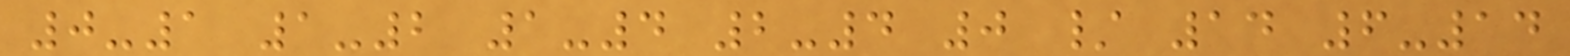0-1 1-2 1-4 2-4 0 / 14 6-14
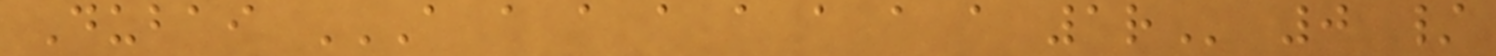Dubai A A A A A A A A 1R 0 /
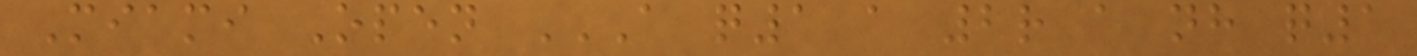Miami Open A Q1 A 2R A NH Q1
